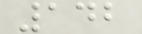142
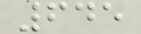645
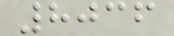8036
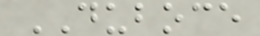DUBOCE
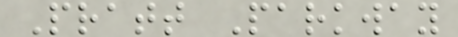Pratt Parkway
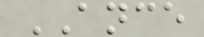ANCE
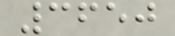3650
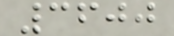3600
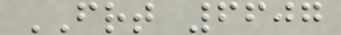FRT 6607
